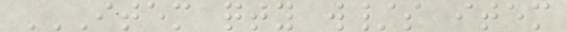ITEM QTY W/S ITEM
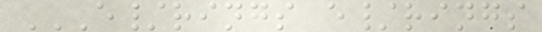E/RINGS E/RINGS
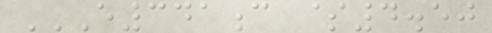E341C $4.50
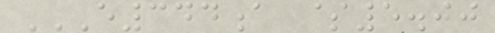E344A $5.00
